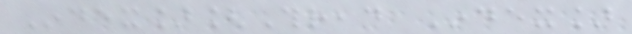Index][Thread Index]
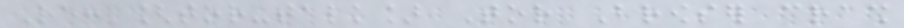Re: [tor-talk] Tor Browser crash
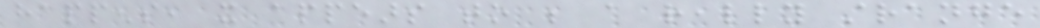happens, it appears to be a really strange
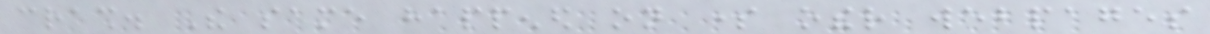crash. The same happened on some other webpages
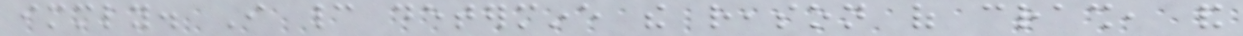immediately. I cannot determine the reason of crash, and
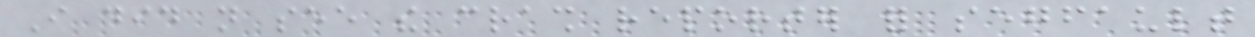I did not see the crash reporter for segfault
